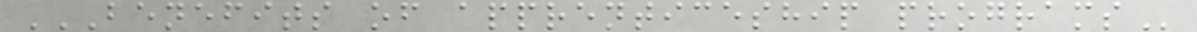BENEFITS OF APPRENTICESHIP PROGRAMS
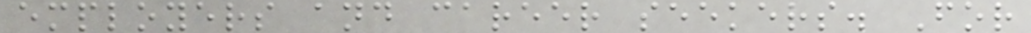employers and career seekers. For
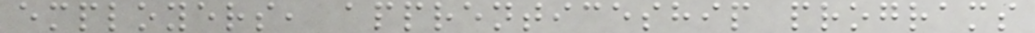employers, apprenticeship programs
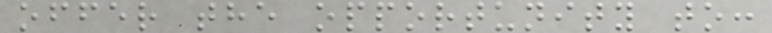offer the opportunity to:
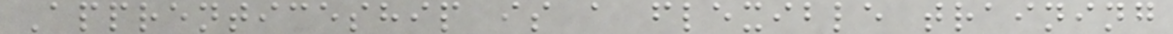Apprenticeship is a flexible training
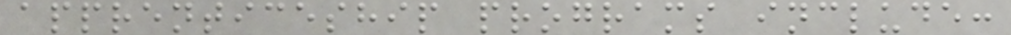apprenticeship programs include:
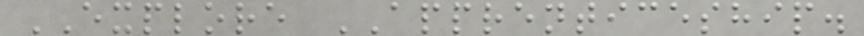EXPLORE APPRENTICESHIP.
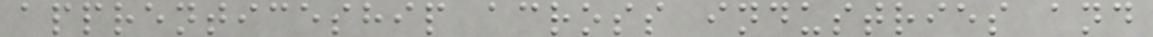apprenticeship across industries and
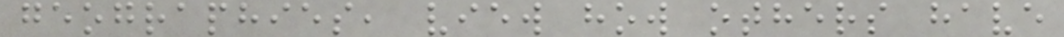geographies, view how others have
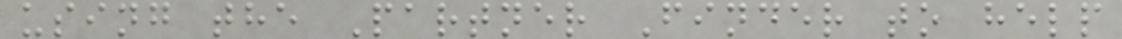using the Partner Finder to help
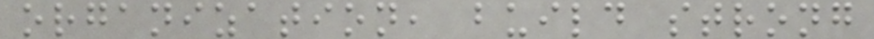organization, build strong
